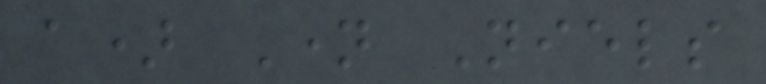a) Name Niels
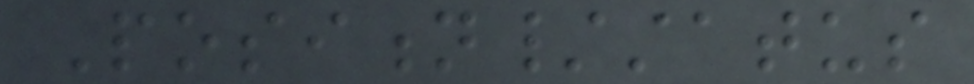Position/status
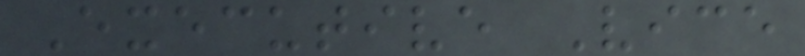Executive Vice
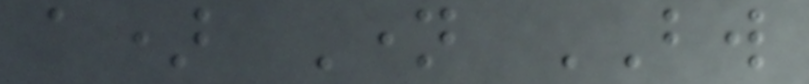a) Name BW
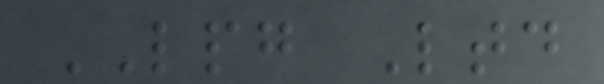LPG Ltd
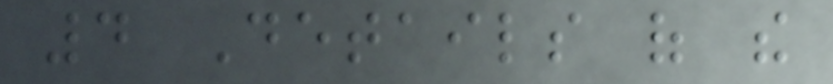4 Details of the
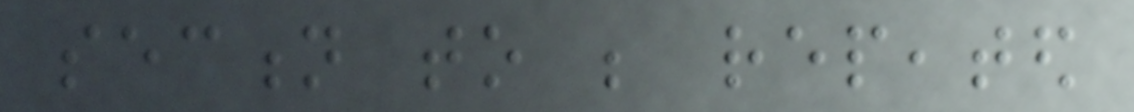section to be repeated
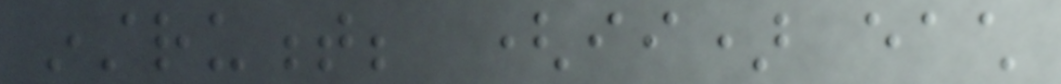instrument; (ii) each
